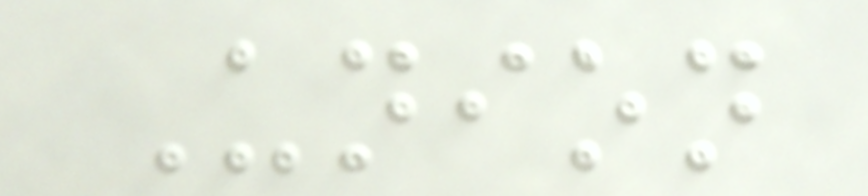Union
